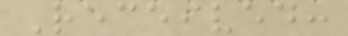Received:
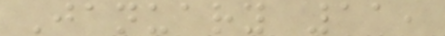January 11,
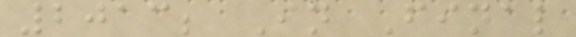2013; In Final
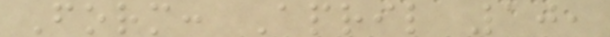Form: April 10,
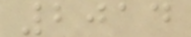2014
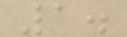1.
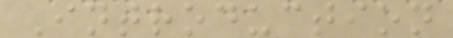Introduction
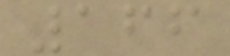166
